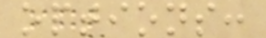options:
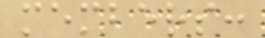members:
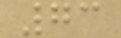73
